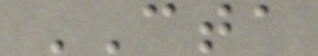CTA
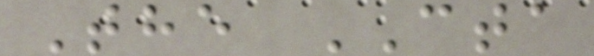The CTA
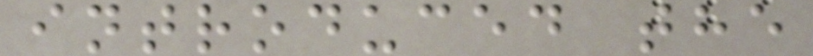introduced the
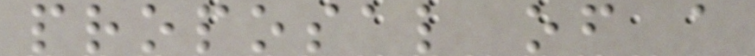proposal of a
